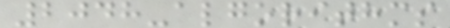2048-algorithms
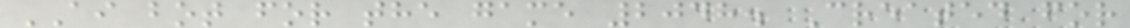AI bot for the game 2048. Created for
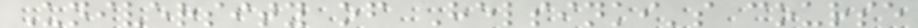University of Helsinki's course
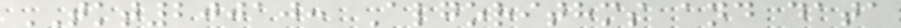TKT20010: Algorithms and data
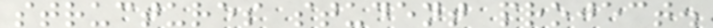structures student project.
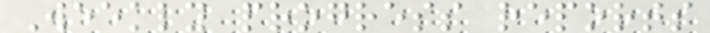Weekly progress reports
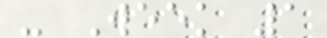- Week 1
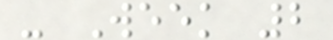- Week 2
